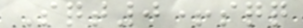Sqt0+sqq
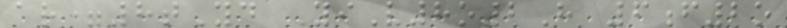ar=8tYd YiV8o2H 6f2o
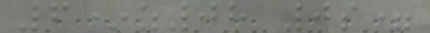6*z08 0s=
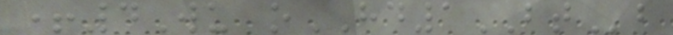+4Wu oHD1BTb
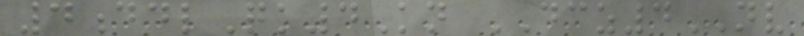4ddlQk4Kn DCZ4NV
